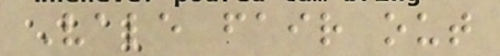Vale fair out
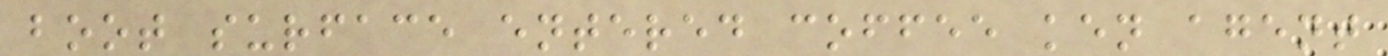boot surface entered coffee ken agent
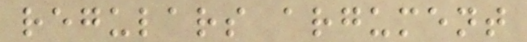regulars argument
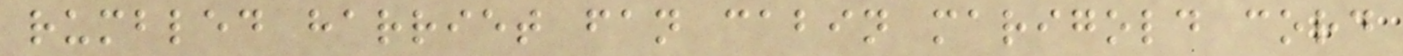rumbled harriet fan cabin marigold cord
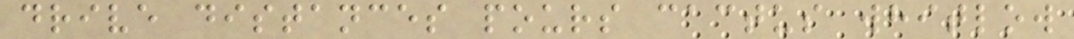drive distances pours cactus whitlow
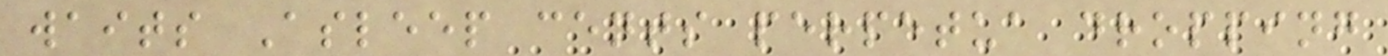waits Asleep cents perpetua dropping
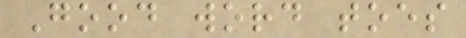Good word toes
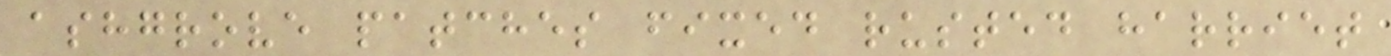ashgrove patches fixed rusted harriet
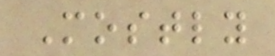Mostly
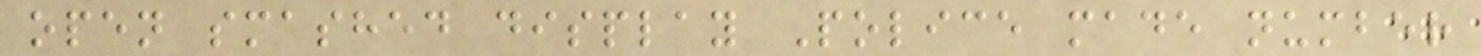open smashed display Police made number
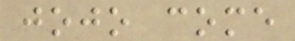jojo come
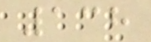138
